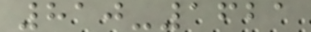810-1621
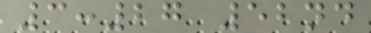3:27 52nd
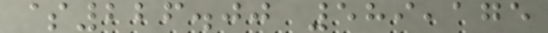$226.00 589,175
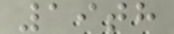19th
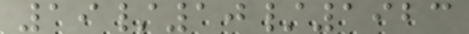19/10/1923
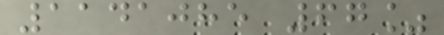1141085 67%
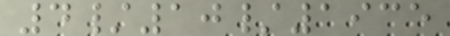4/10/1935
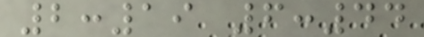2:19 6:44
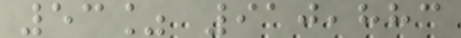53% 910,883
